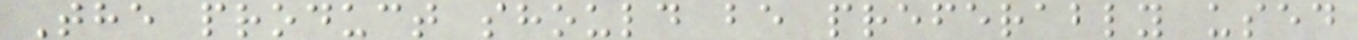The product should be preferably used
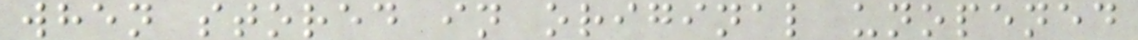when stored in original unopened
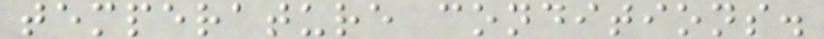temperature conditions.
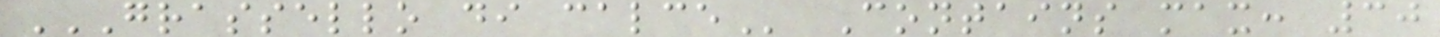GRASSELLO DI CALCE Contains max: 30
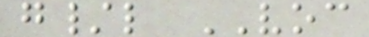g/l VOC
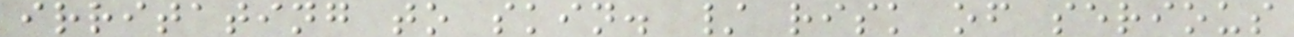irritating to skin. / risk of serious
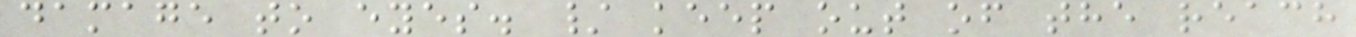damage to eyes. / keep out of the reach
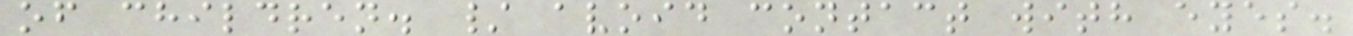of children. / avoid contact with eyes.
